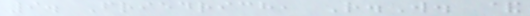9. Friedrich, R.W. &
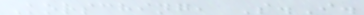Korsching, S.I.
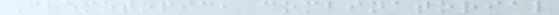Chemotopic, combinatorial
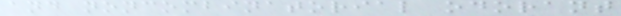and noncombinatorial odorant
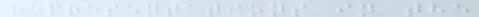representations in the
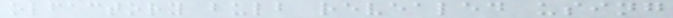olfactory bulb revealed using
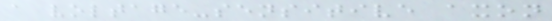a voltage-sensitive axon
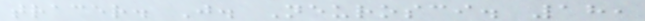tracer. J. Neurosci. 18,
